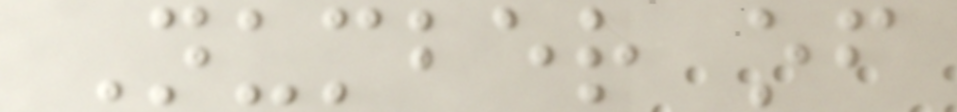Number of
